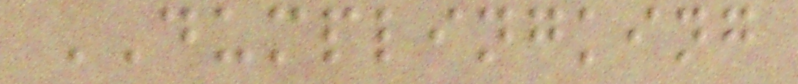DUMPLINGKING
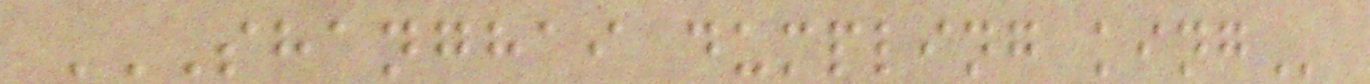SHANGHAI DUMPLING KING
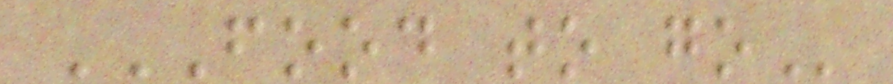FOOD TO GO
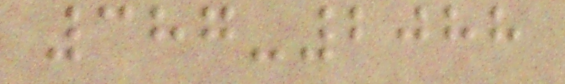387-2088
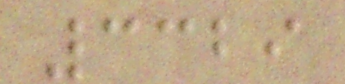3329
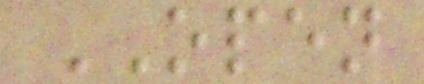OPEN
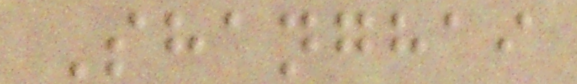Shanghai
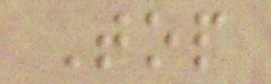Top
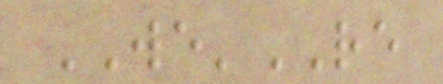WE'RE
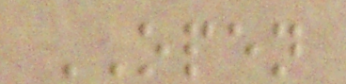OPEN
